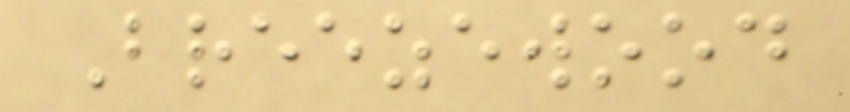Breezewood
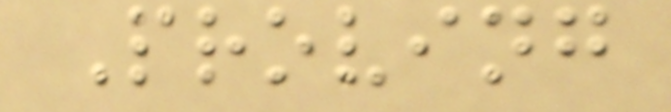Proving
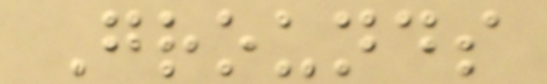Grounds
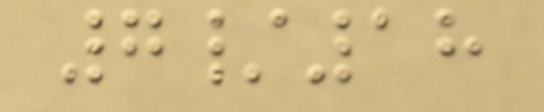7/18
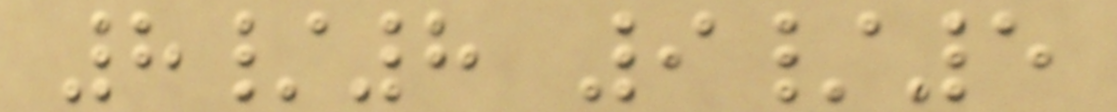8/8 9/5
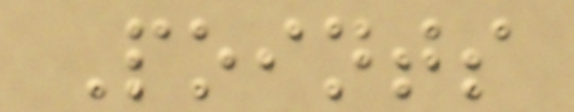Points
